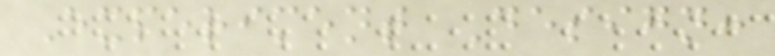Experiment Design:
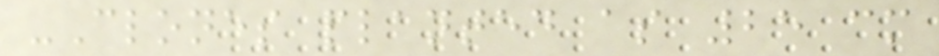-Clones planted as 25 cm
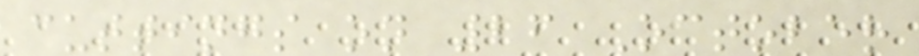cuttings on 26 October
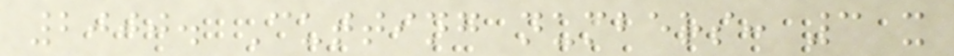2000. Cutting numbers: 3 x
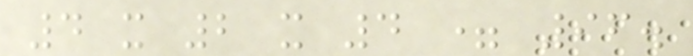4 x 2 x 4 = 96.
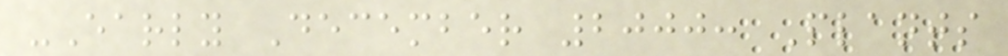-Early December 2000: Plants
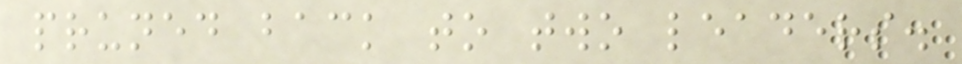pruned back to two leaders.
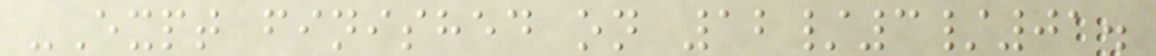-Expt finished on 12/3/01.
